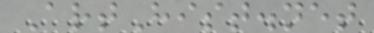ArtHist.net
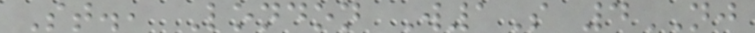St., London W1S 4NJ
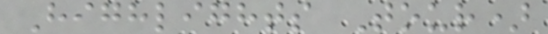Highlights Tour)
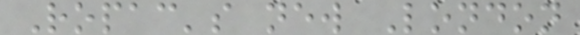Ropac's new London
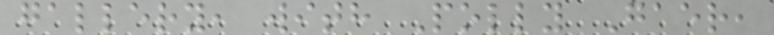gallery, with Polly Gaer,
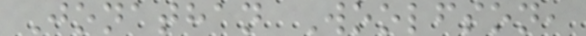Jonathan Woolfson,
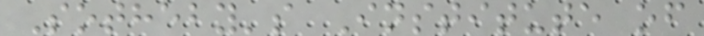Sotheby's Institute of
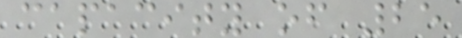capacity of 25
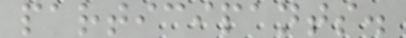participants.
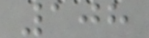108
